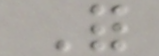For
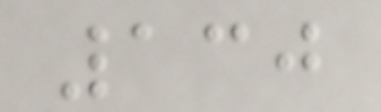130
